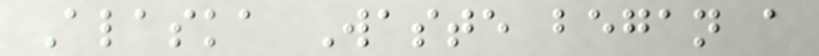Alaska Waste began a
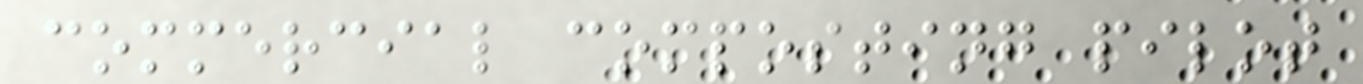commercial composting pilot
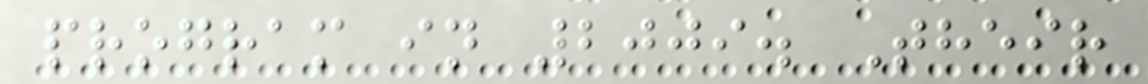program in 2009. Their
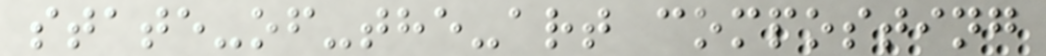state-of-the-art composting
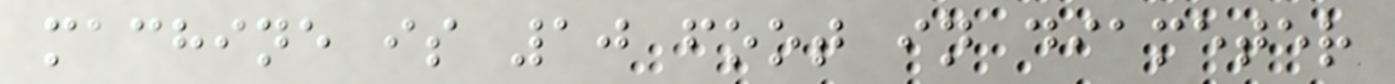machine is 10 foot in diameter
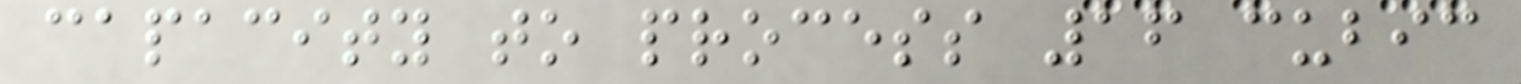capacity to process 16 cubic
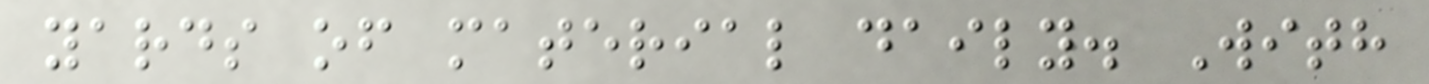yards of material daily. With
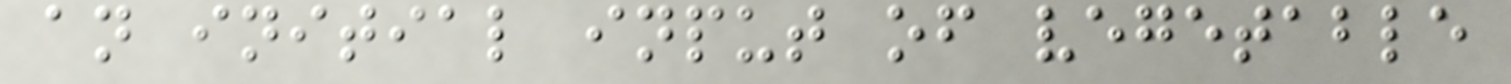an initial input of vegetable
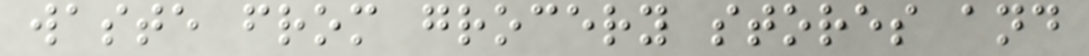waste from grocery stores and
